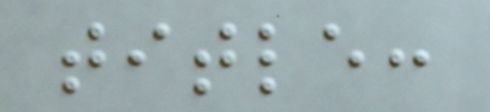title:
